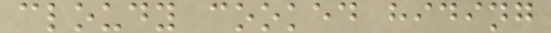cloudy cooked hiding
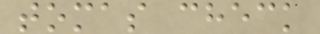tomas check
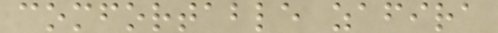comfortable zafira
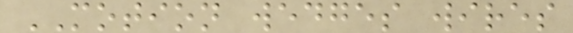MOTION wedges wires
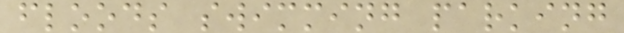floods swimming parking
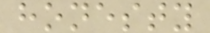honesty
